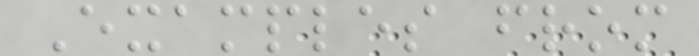Examples from
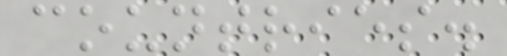countries.
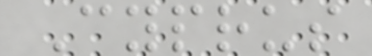Cyprus
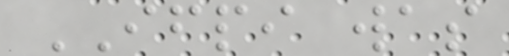IFPI was
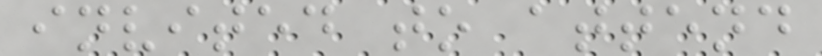invited to attend
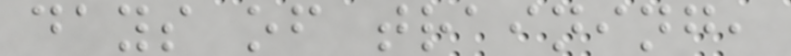days of training,
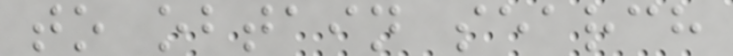to obtain search
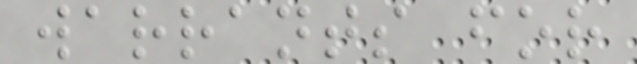warrants for
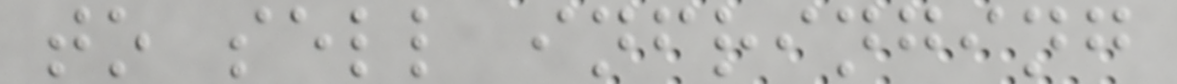to sell infringing
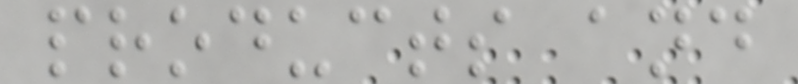products and
